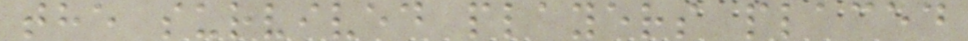the survived players placed
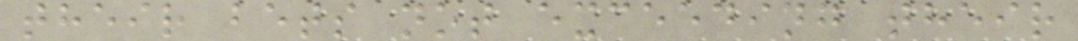their bets not exceeding their
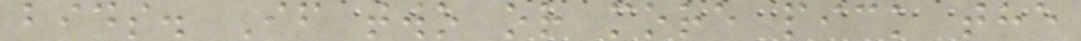bids. If two or more pick the
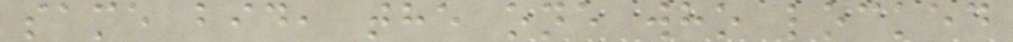same bid, the one who locked
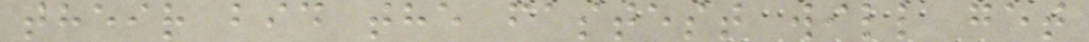their bid the fastest will get
